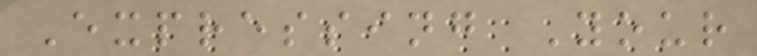Expressing Your
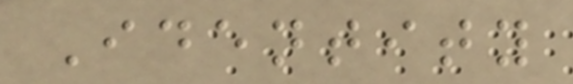Identity
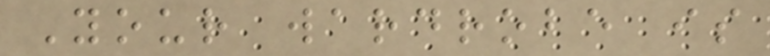Your wardrobe is
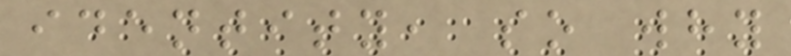identity, so why
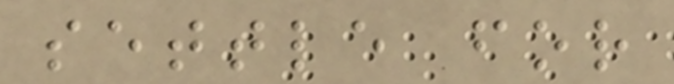settle for
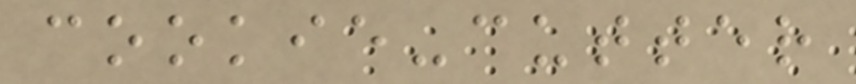cookie-cutter
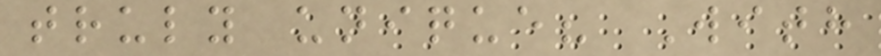truly unique? With
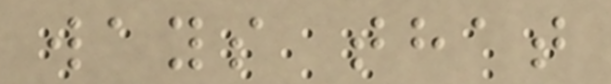ways that
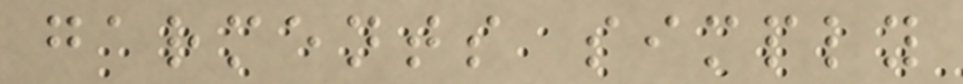garments simply
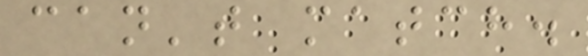can't match.
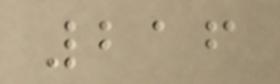216
